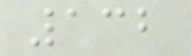132
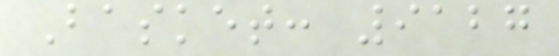Basket: 9127
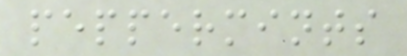peppermints
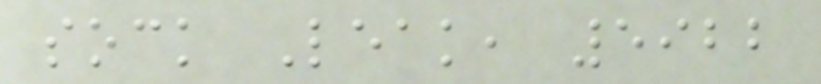sock Leak, 5922
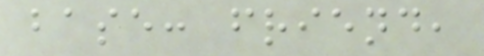base: friend,
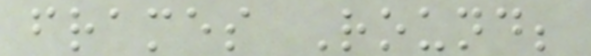frames Round;
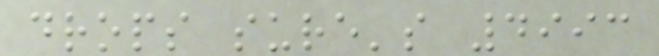drops sure's 4993
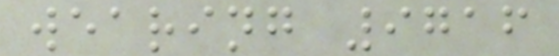wearing 9716
